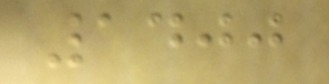1400
